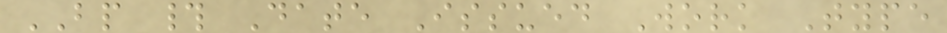BP # Date Issued Work Type
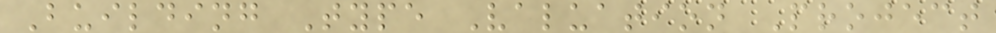Building Type Valuation Project
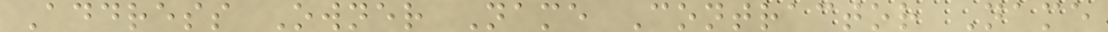Address Owner Name Contractor Name
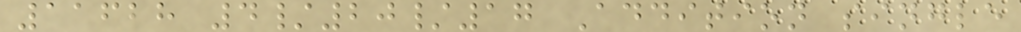11628 4/20/17 Addition single
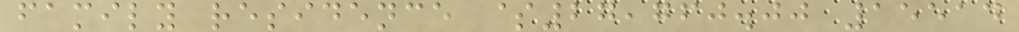family residence $27,760.00 15514
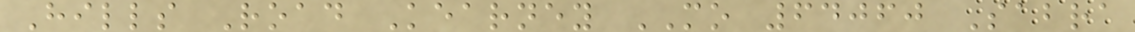Hills Road Kearney MO 64060 Sabra
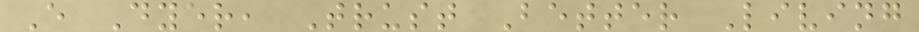E Dyer, Trust Better Living
